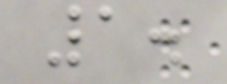1.
